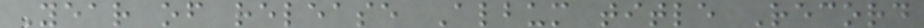Year of release Album title Record
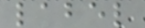label
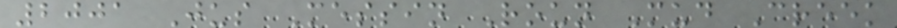2001 Jus Messin Roun Mud Creek
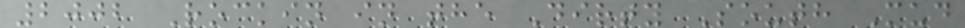2002 Rockin in the Dirty South Mud
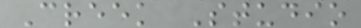Creek Studio
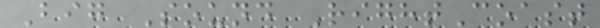Big Sound RightCoast
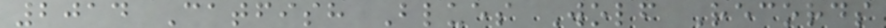2014 Catfish Blues Wolf Records
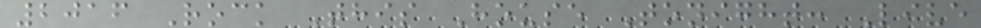2016 Rock This House Tonight: Live
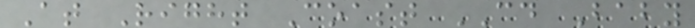At Right Coast CD Baby
